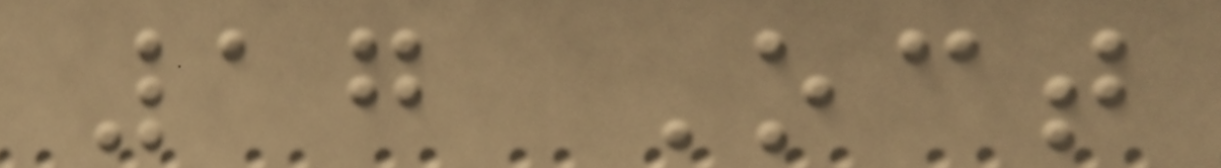17 Oct
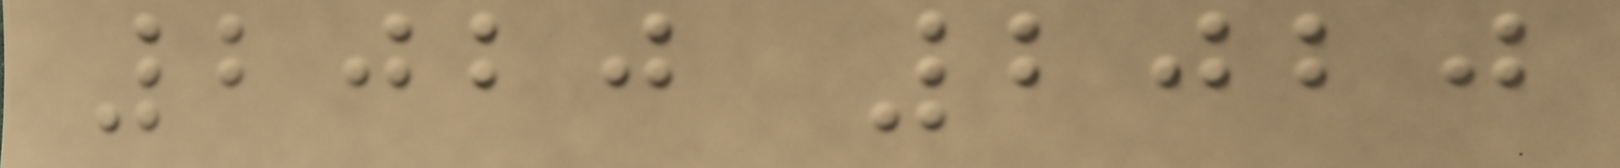2020 2020
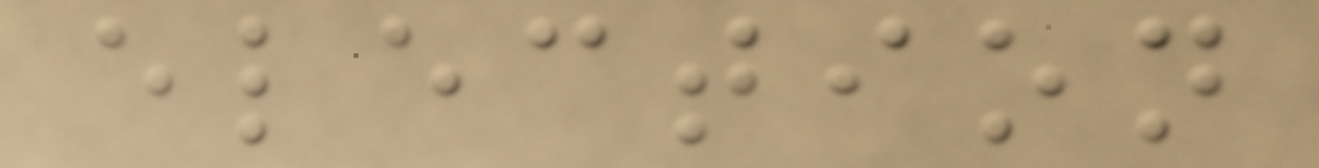election
